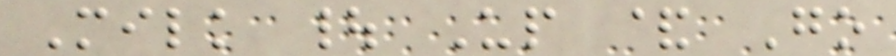Milk | Up & Go
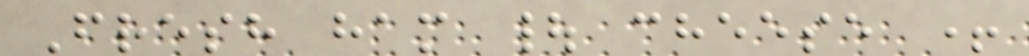Fresh ham | cheese +
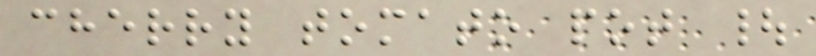cherry tomato pot |
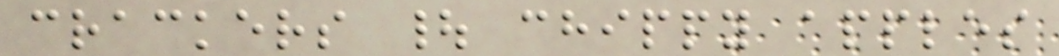crackers | chippy apples
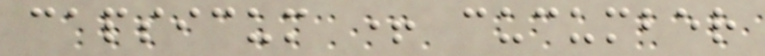capsicum + cucumber
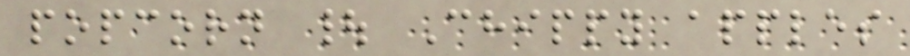popcorn | Chippy apples
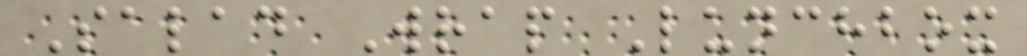Salad Wrap Lunchbox
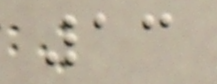13
